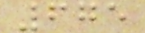675
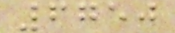6750
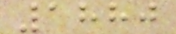1880
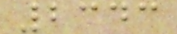2343
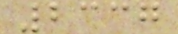2337
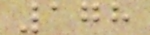178
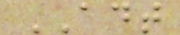ADT
